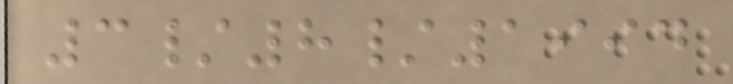3/8/1994
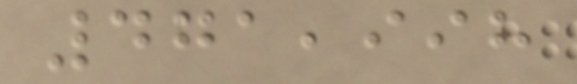471,998
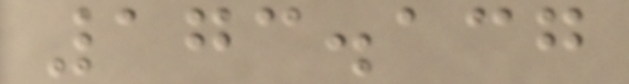173.137
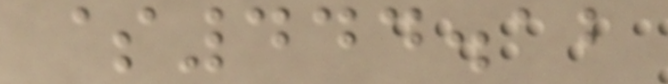$444.12
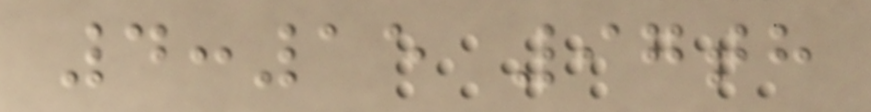4:15 97th
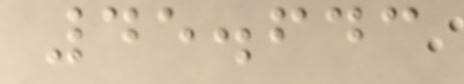45.643
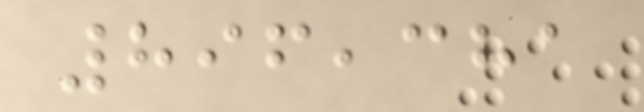896,381
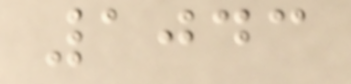1043
